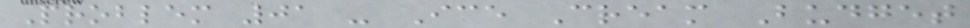Problem 01 - Ice Cream Budget
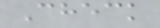Check
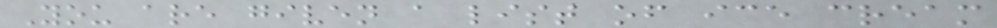You are given a list of ice cream
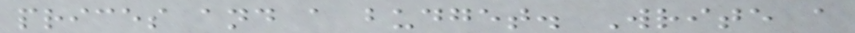prices and a budget. Write a
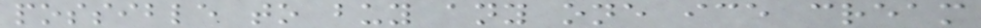possible to buy any one ice cream
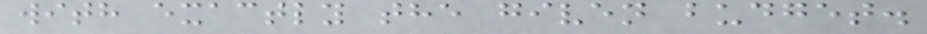with exactly the given budget.
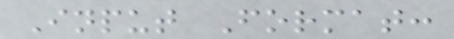Input Format:
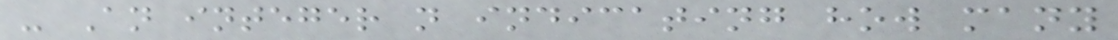- An integer n indicating how many
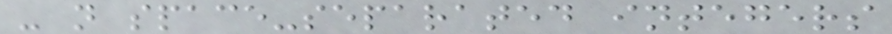- n space-separated integers
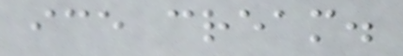ice cream.
